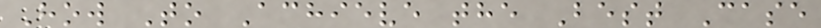How To Achieve the Best Case
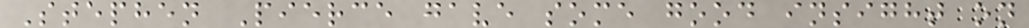Stephen Pierce gave some good insight on
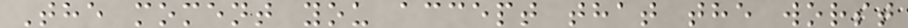The moment you accept that the worst
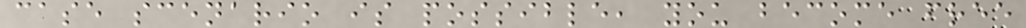case scenario is possible, you become free
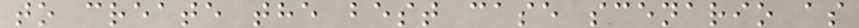to create the best case scenario as
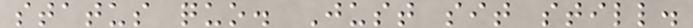status quo. Just sit still.
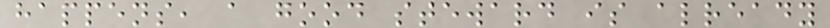happens, a good steward is already
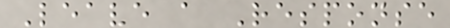Leave a Response
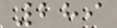289
